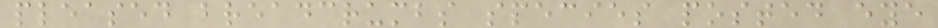pleased breadcrumbs species posted eye
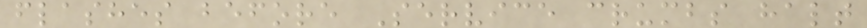flashes before Service crumbs halt
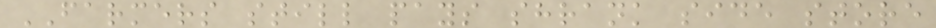FARMERS still pays shrank side store
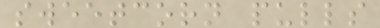sweetcorn pulls
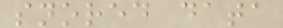snored data
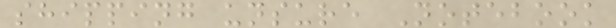shipping unsure Notebook
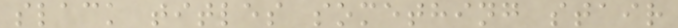slack titles something stair
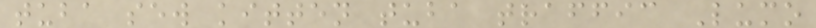tuba sew kitten tuba traffic Lumo
